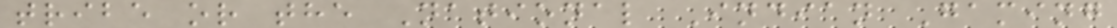tribe or the National Indian Gaming
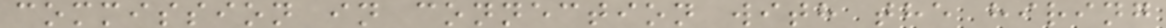commission in connection with the hiring
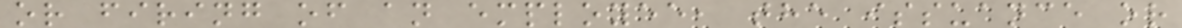or firing of an employee, the issuance or
